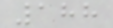188
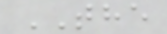THE
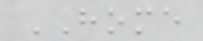HOME
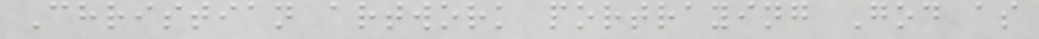Christian artwork portraying God as
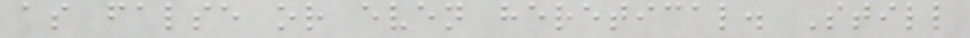as false or even heretical. Still
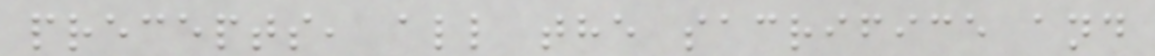precepts, all the sacrifice and
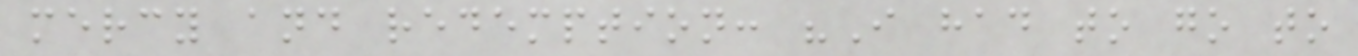mercy and redemption: "I had to go to
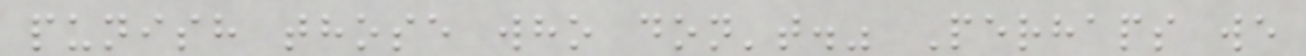punish those who don't." Perhaps we
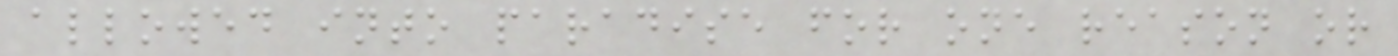allowed into paradise for one reason or
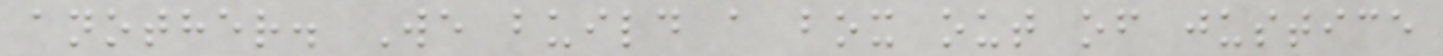another. We build a box out of justice
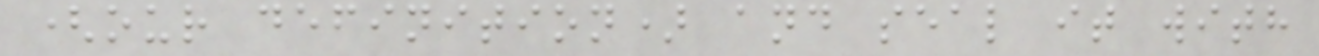(our definition) and seal it with
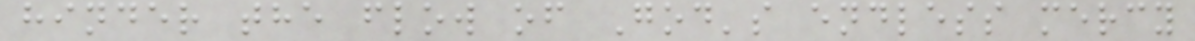hinder the flow of God's endless mercy
